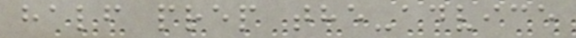half prep the-advice
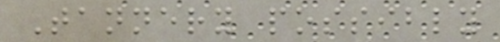Tannery possibly
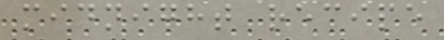midnight recipe
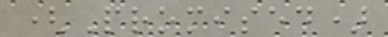(Promised)
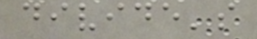divide's
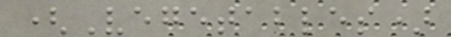(Vegetables)
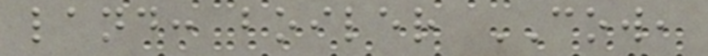land: boiler COW,
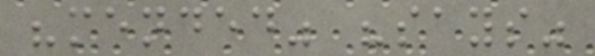"mended" "says"
